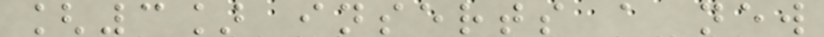[3] inserts a new
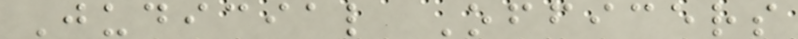Judicial Officers
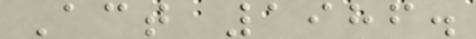Act 1986.
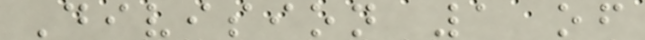Division 1 of
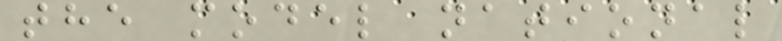the model national
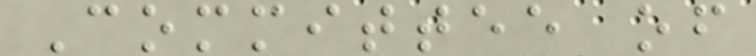Committee of
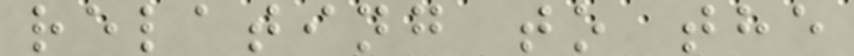relating to the
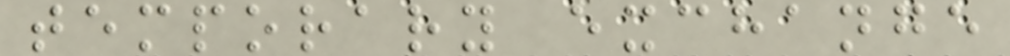temporary exchange
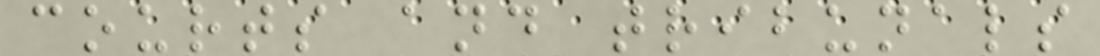courts and tribunals
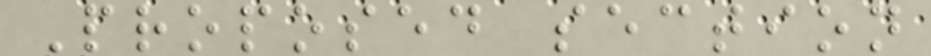Proposed section
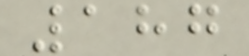187
